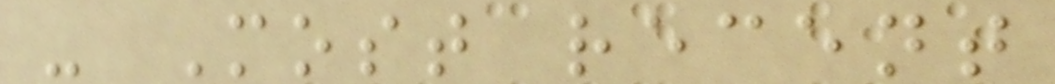- Most recent
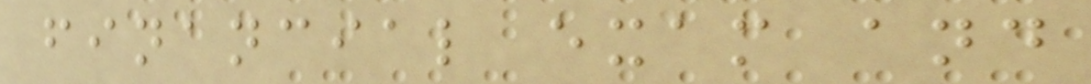financial exam and
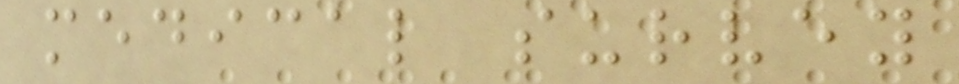medical survey
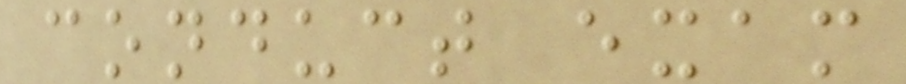conduct exam
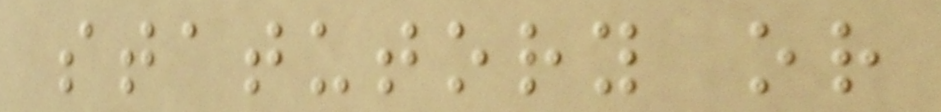statutory or
